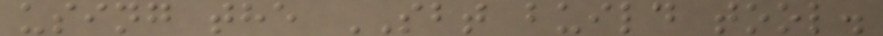using the SBT build tool.
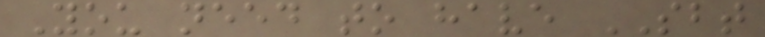You need to have SBT
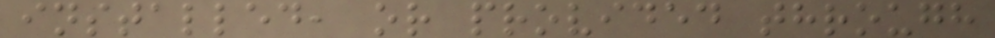installed, or provided through
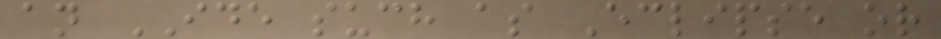an IDE such as Eclipse or
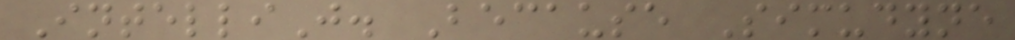IntelliJ. Because Simudyne
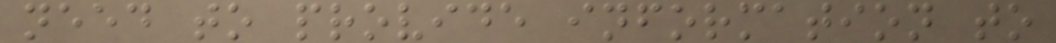need to provide information to
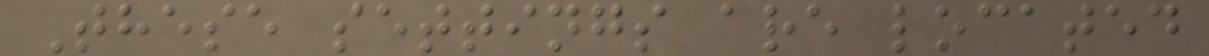These settings are located
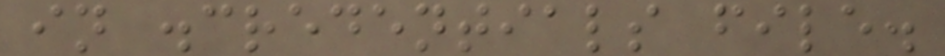in .credentials file.
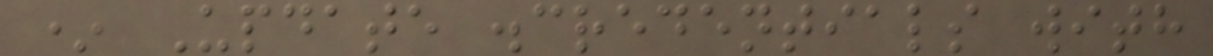* Update .credentials with
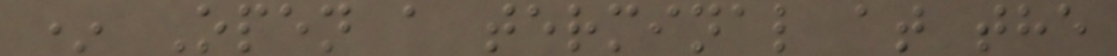* Open a terminal at the
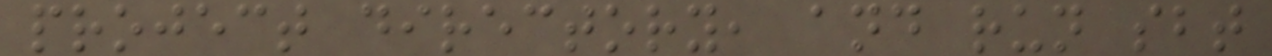project directory, and run sbt
